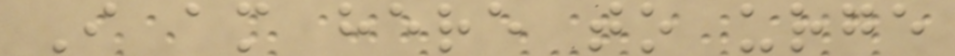I am here to urge
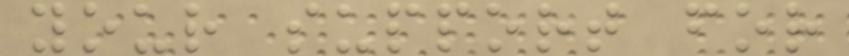your support for
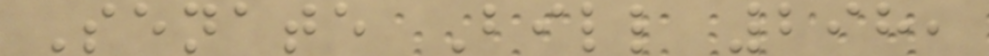Senate Bill 298,
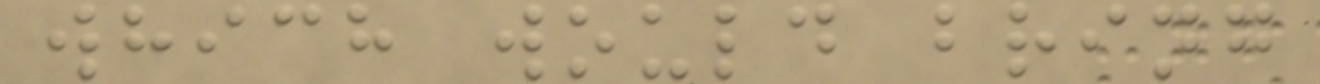which would bring
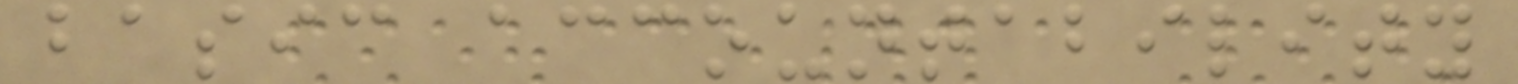basic accountability
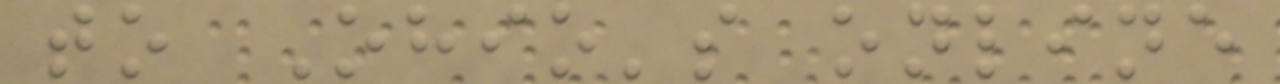to Ohio's online
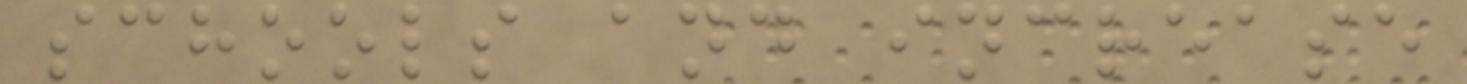schools and increase
